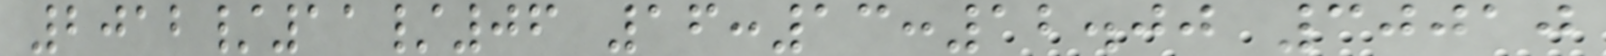2012/11/06 16:13:12.00 30010
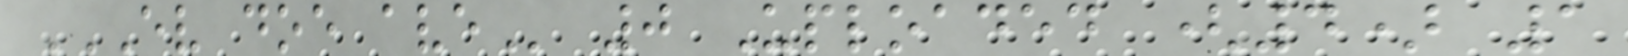EV DOE AVE 0 Uploaded (4) 1
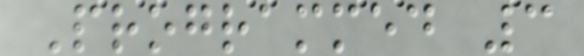Programmed 3
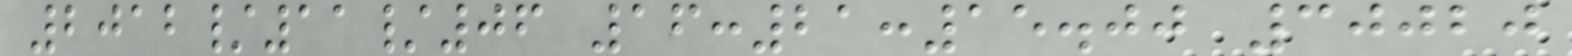2012/11/06 16:21:15.00 30020
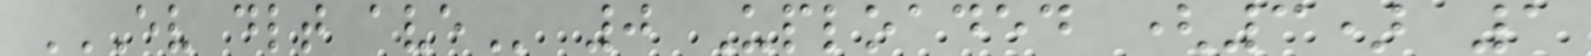EV DLT AVE 0 Uploaded (3) 1
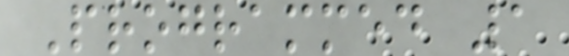Programmed 1
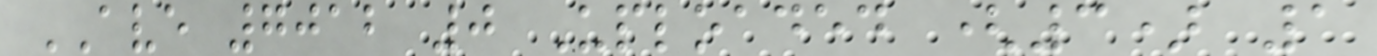AVE 7012 0 Uploaded (3) 1
